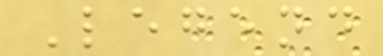Legend
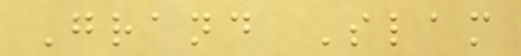Grand Slam
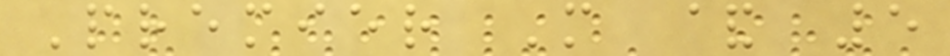Premier M & 5
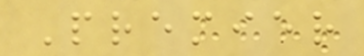Premier
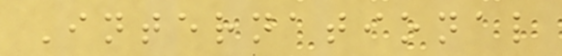International
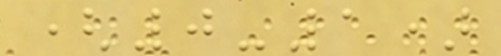(0-1)
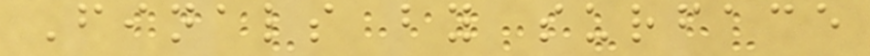Finals by surface
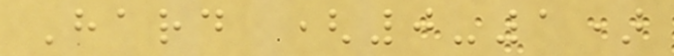Hard (0-1)
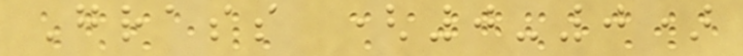Grass (0-0)
